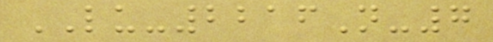LU-2216N-7
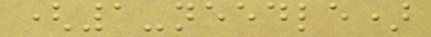(1-needle)
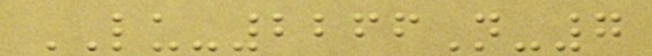LU-2266N-7
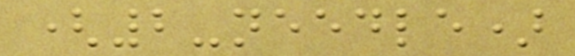(2-needle)
